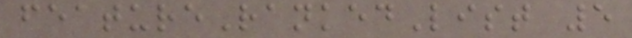featureRankedList 5
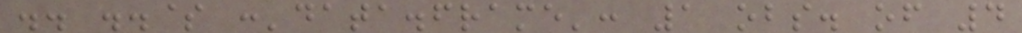.. ..$ :'data.frame': 1 obs. of 4
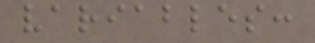variables:
